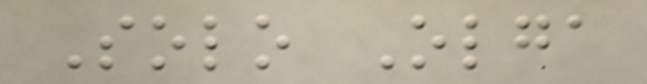Solo Olga
